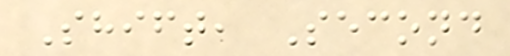Shift, Second
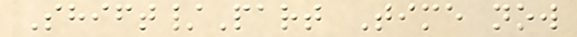Shift/Part Time now
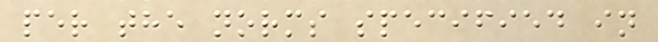per the norms specified in
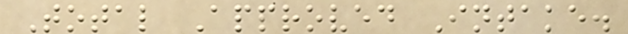Total Approved Intake.
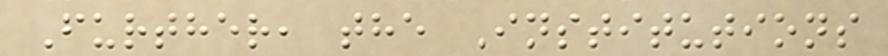Further, the Institutions
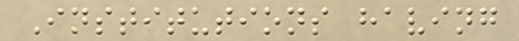Institutions having
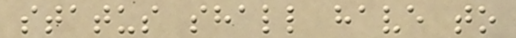status shall have to
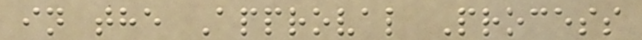in the Approval Process
